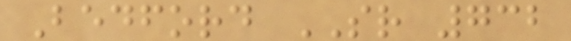Bedford SR 732
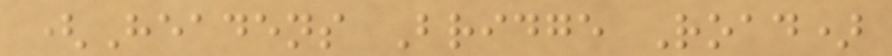(Headens Bridge Road)
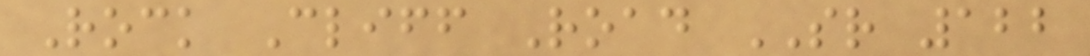Rock Cliff Road SR 122
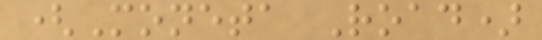(Moneta Road)
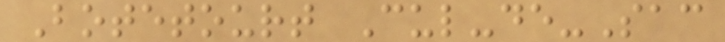Botetourt Cul-de-Sac
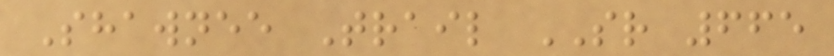Shawnee Trail SR 665
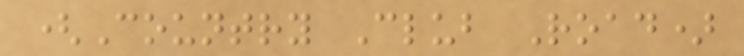(Country Club Road)
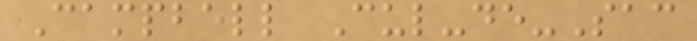Campbell Cul-de-Sac
